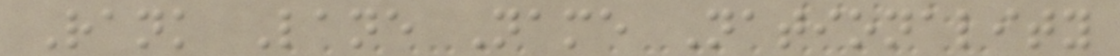Rank Lane Name Nationality
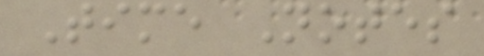Time Notes
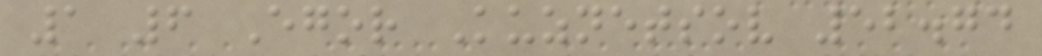1 6 Egor Kuznetsov 52.74
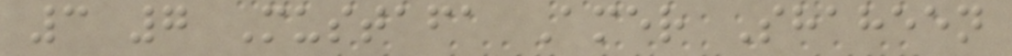3 7 Mustafa Amer Shaheen
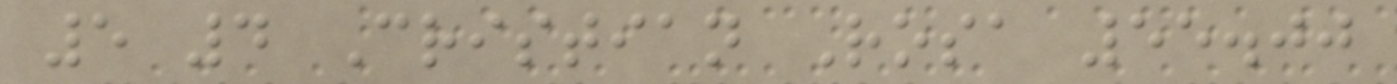5 4 Cristian Rosa 55.00
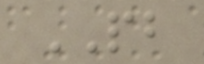PB
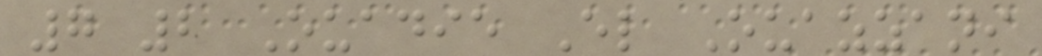7 2 Ouadie El Ouazzani
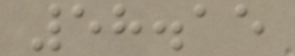58.15
